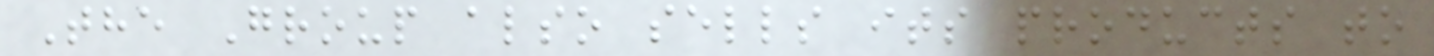The Group also sells its products to
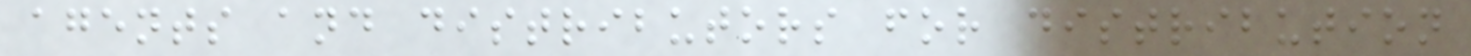agents and distributors for distribution
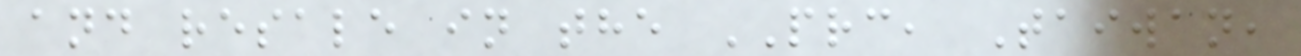and resale in the PRC, Taiwan,
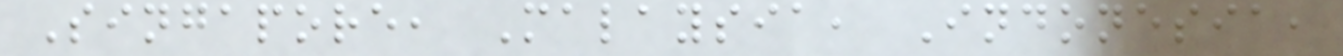Singapore, Malaysia, Indonesia,
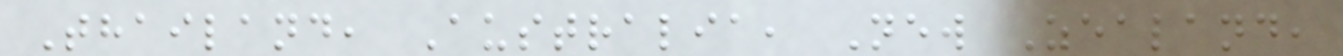Thailand, Australia, New Zealand,
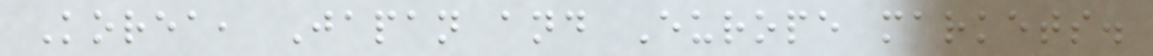Korea, Japan and Europe markets.
